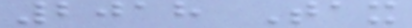2018 Tax
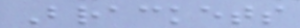Brackets
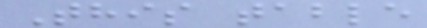This table
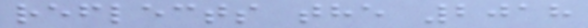reflects the 2018
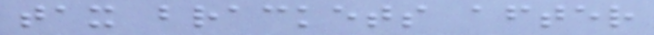tax brackets after
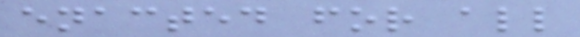enacted for all
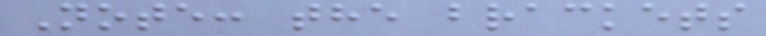Note: the brackets
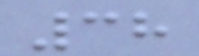38
